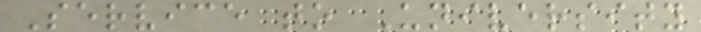Service to University
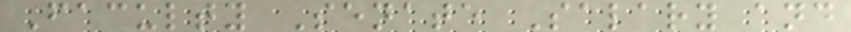Faculty Senate Salary and
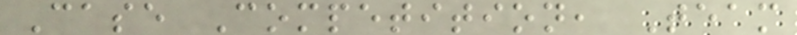Case Competition, Team
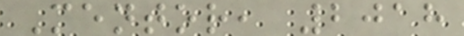Mentor, 2018
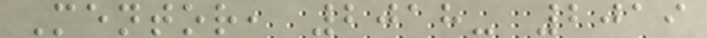Mentor, 2018- 2019
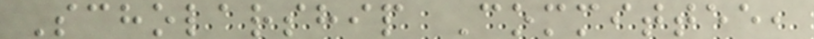Scholarship Committee,
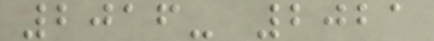2016- 2021
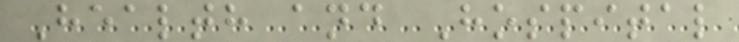Health and Hospital
